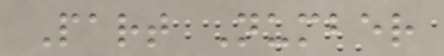Part Number
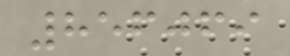856069
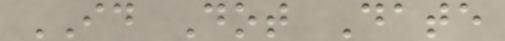ID Dot Date
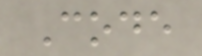Code
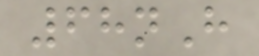68nH
